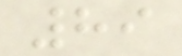89
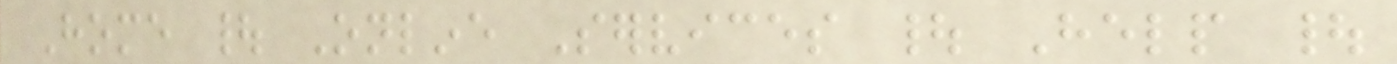Home | Online Services | Help |
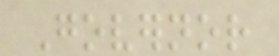Governor
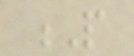P
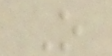O
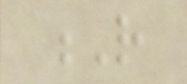R
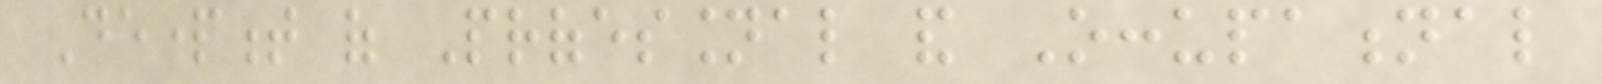Department of Professional and Occupational
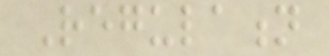Regulation
